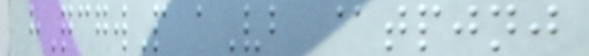hQcgwP aVb @tpjnj
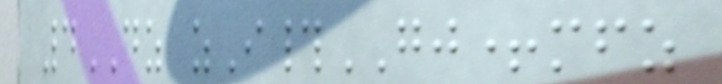4DZ zI#GJ+mfz
